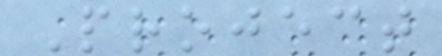Project
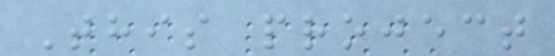This project
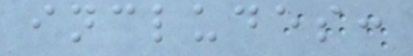includes:
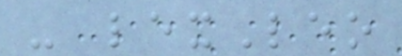- lexLeo
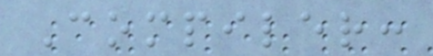Compiler:
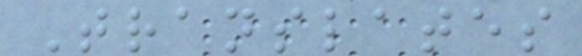Translates
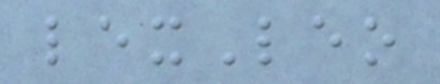lexLeo
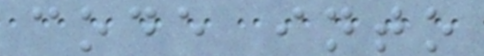code into
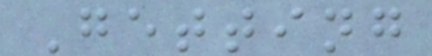Getting
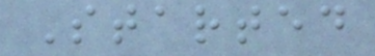Started
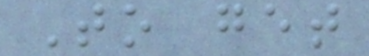To get
